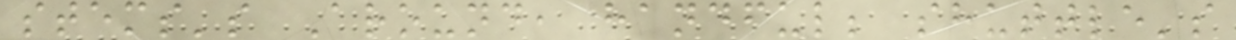stems's Around, handful; shuttle's
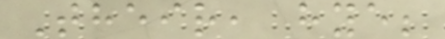Their, hye;
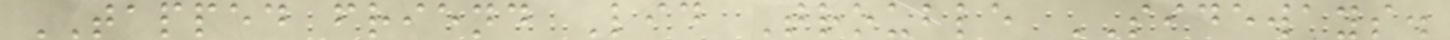TAPPED friend Lid Trouble SIDEWAYS.
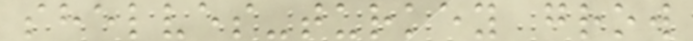shelves-turkey grow
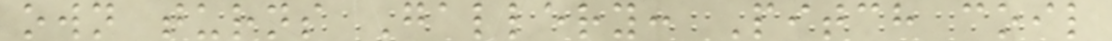own turns Gallery: Pitch coil
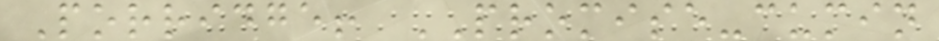Porridge! PROMISE-cumin
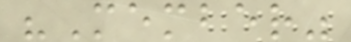"Member"
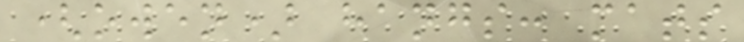(owen) hangs: mats
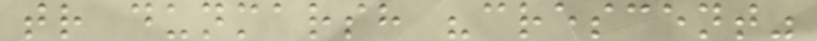tr dunmarsh "crescent"
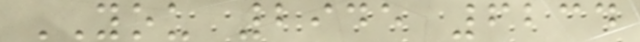YOU 2945 6234
